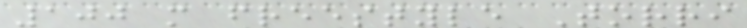100 m freestyle Torri
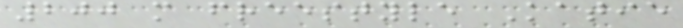200 m freestyle Katie
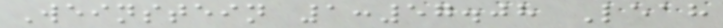Weinstein 1:57.08 Leah
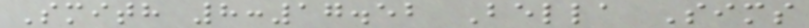Smith 8:17.52 Bella Sims
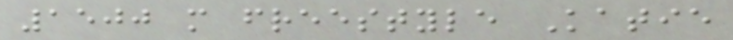1500 m freestyle Katie
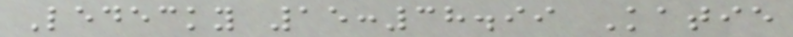Ledecky 15:38.99 Katie
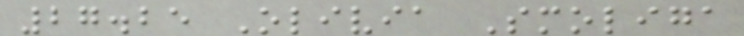27.25 Olivia Smoliga
